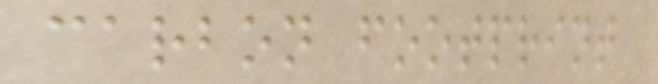carbon footprint
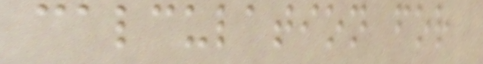calculation for
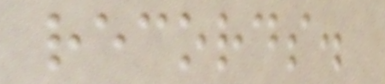records.
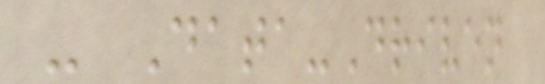- Data-Driven
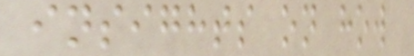insights on how
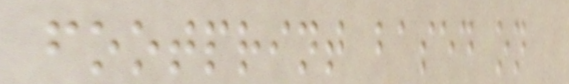footprint based on
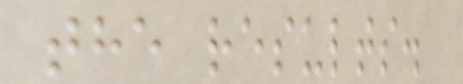the results.
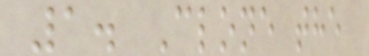1. Clone the
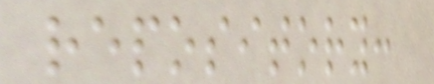repository:
